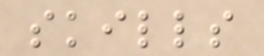skills
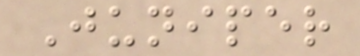Juniper
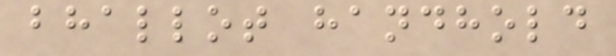bhallot handhold
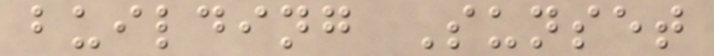building Sunset
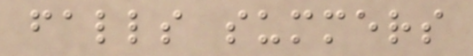falls summers
